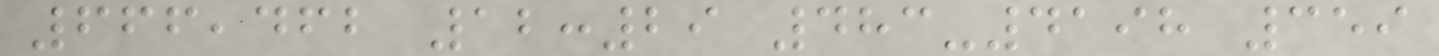666,462 12:29 483-4198 359
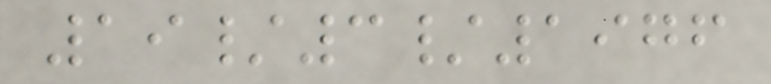19/3/1976
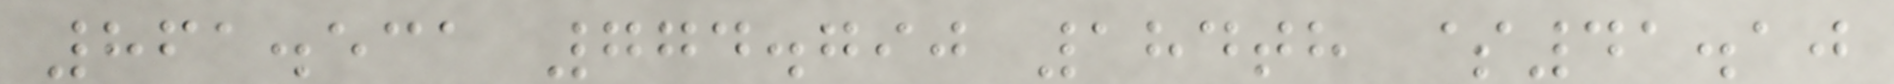861.531 774.790 184th $41.10
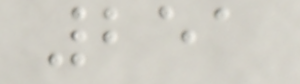251
